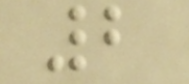2
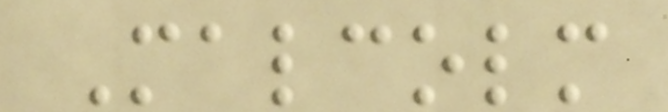Malcolm
